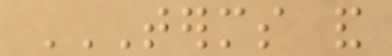TERMS AND
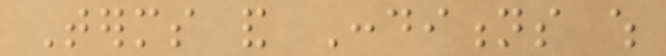Terms and Conditions which
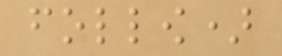follow)
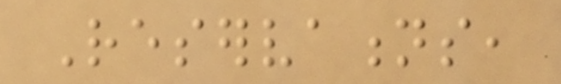Reservations,
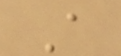A
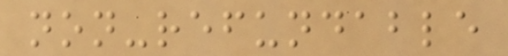non-refundable
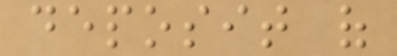deposit of
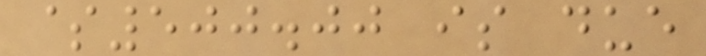$500.00 is due
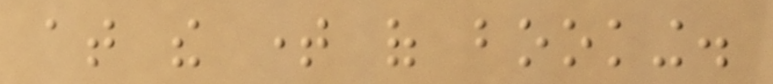at the time of booking.
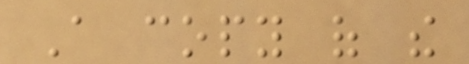A copy of the
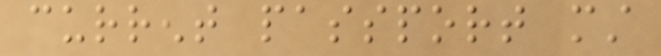current passport must
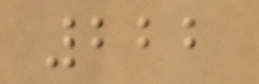222
